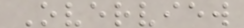Overview
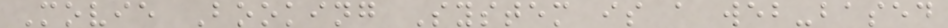Movie Booking System is a web-based
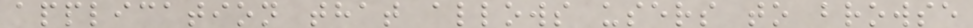application that allows users to browse
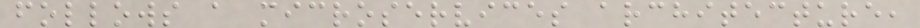follows a microservices architecture,
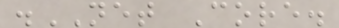.NET Core.
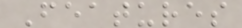Features
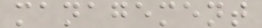management
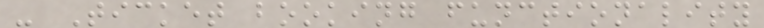- Ticket booking functionality
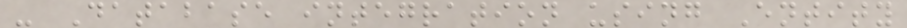- Database integration using Entity
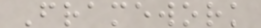Framework
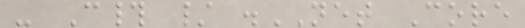- C# / .NET Core
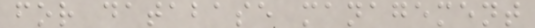for database management
